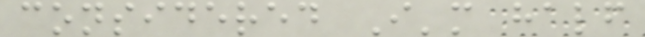considered I'm half
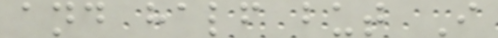and half but I
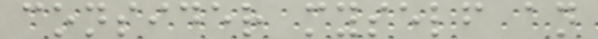consider myself an
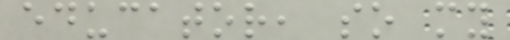educator, so my
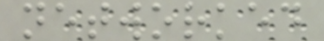networked
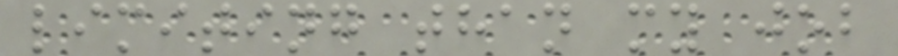limiting than my job
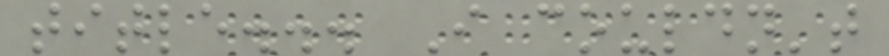title... I couldn't
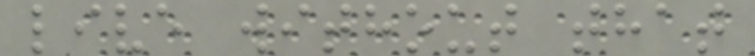live without that
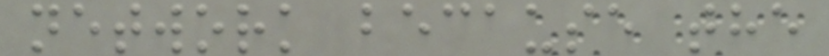network because the
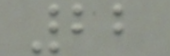22
